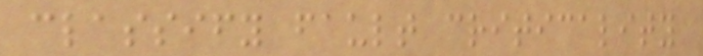classify fault criticality
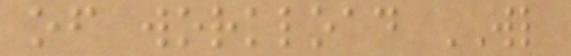of workload WL
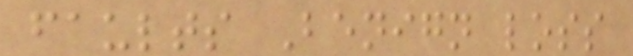faults Benign loss
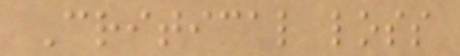Critical loss
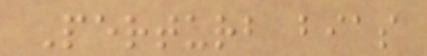Perturb bias
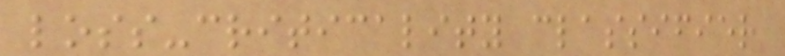loss-criticality classifier
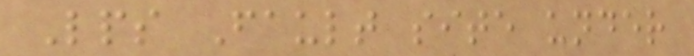Lps Fault site under
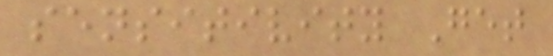sensitivity Get
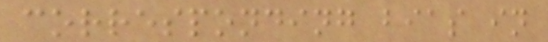corresponding bias in
